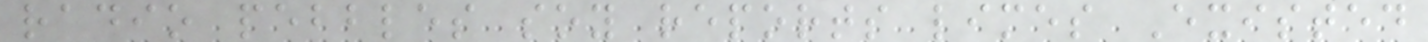radio pebbles soy reports limes Existed
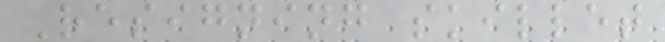Resigning skillet
